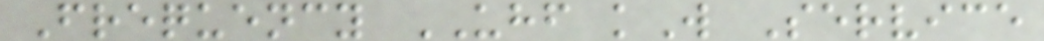Frequency UHF kW Service
